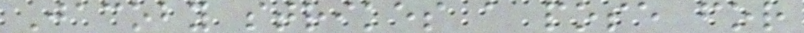Jacoby strikes a pose for
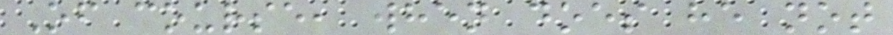Of course, when does he not
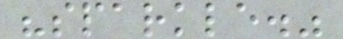"sparkle."
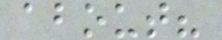about?
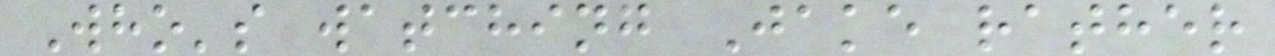Who's watching Jake rather
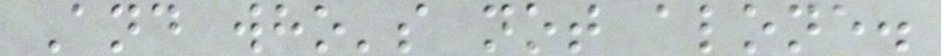And who's not alone.
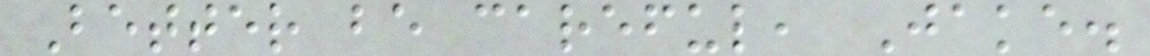Better be careful, Jake.
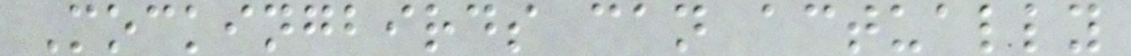Mockingbirds can actually
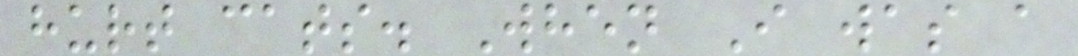hurt cats. When I was a
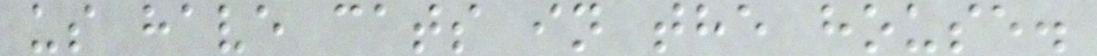us have cats in the house.
